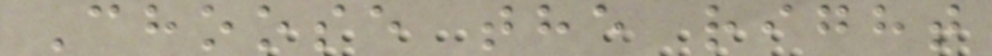Choose the right
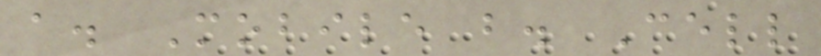a. Mobile b. Cell
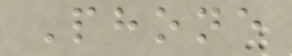Phone
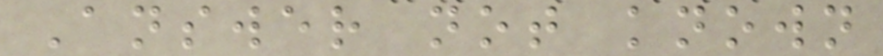Answer not known
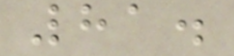81.
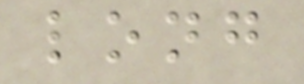long
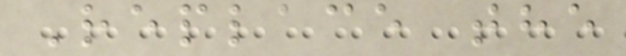Replace the
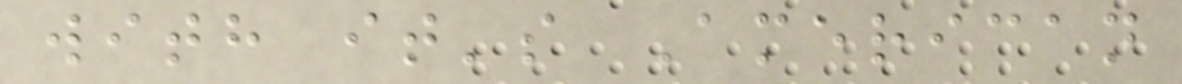with it's American
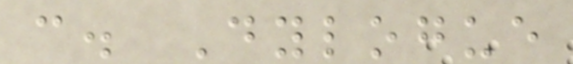c. Dylogue
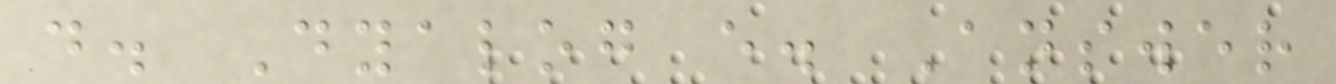d. Dyalog e. Answer
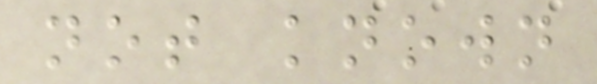not known
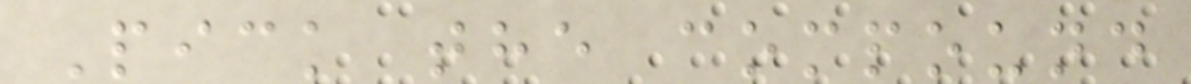Pick the compound
